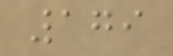179
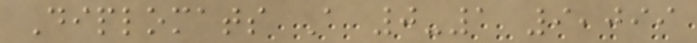Diplomats A 0-1 9,099
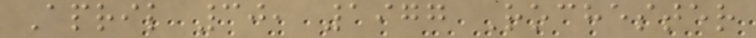April 30, 1977 Rochester
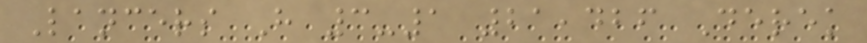Lancers H 3-1 21,426 Derek
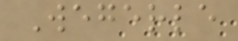Wegerle
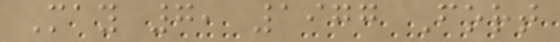May 7, 1977 Fort
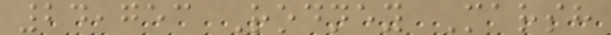24,753 Rodney Marsh
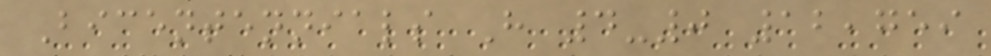Bicentennials H 4-0 12,759
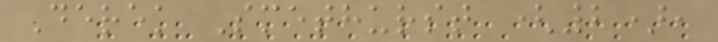Derek Smethurst (2),
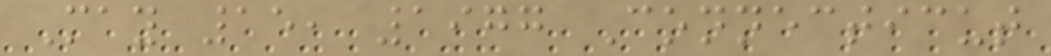May 15, 1977 Connecticut
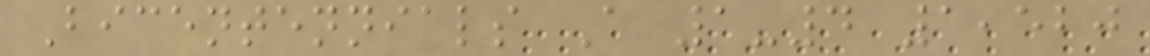Bicentennials A 1-4 1,520
